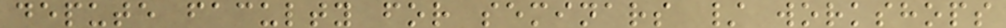depute faculty for seminars / workshops
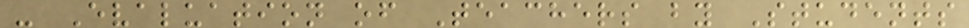- Evaluation of Teachers by Students
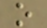o
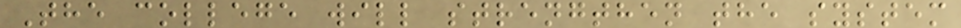The college will strengthen the system
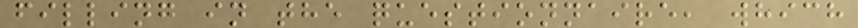filling in the questionnaire, which
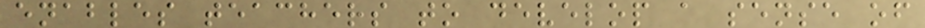enables teachers to develop a sense of
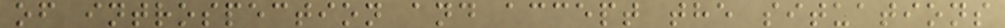of introspection and accept the situations
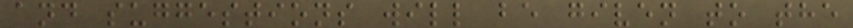and suggestions will be given to the
